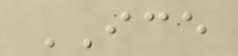ICE
